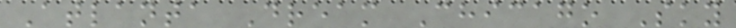Atlanta Dream Chicago Sky
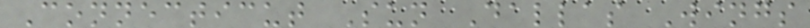Connecticut Sun Dallas Wings
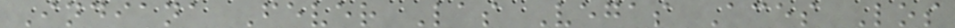Indiana Fever Las Vegas Aces Los
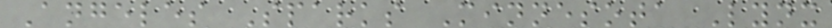Angeles Sparks Minnesota Lynx
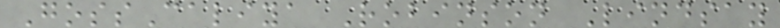GossCaliya Robinson Lindsay
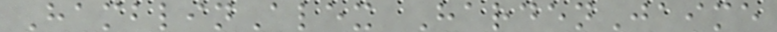HamblinAlex HardenJaime
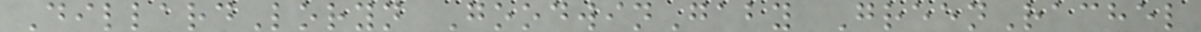DillardLoryn GoodwinGaby GreenRachel
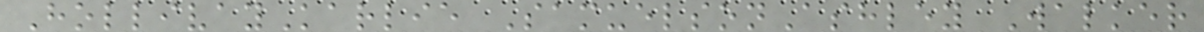HollivayKarlie SamuelsonAshley Walker
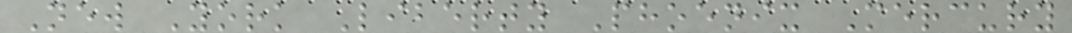New York Liberty Phoenix Mercury
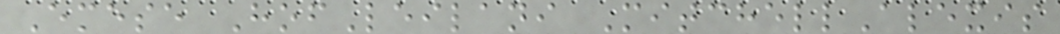Emese HofLeilani MitchellAlexis
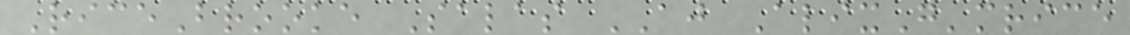RiceBrooke Salas AJ AlixG'mrice
